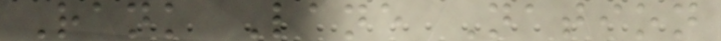Rank Lane Nation
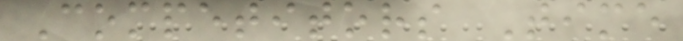Competitors Time
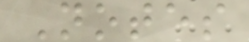Notes
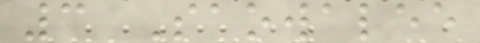3 Saowalee
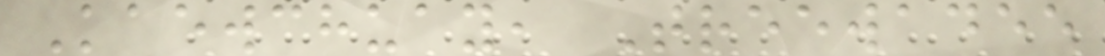Kaewchuay, Treewadee
